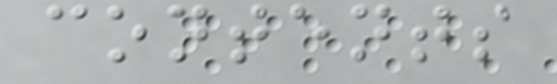contents
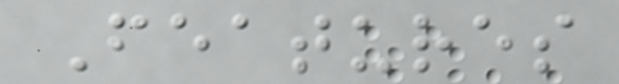Features
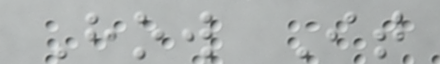How It
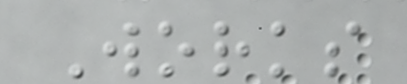Works
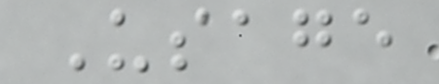Usage
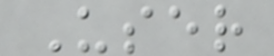User
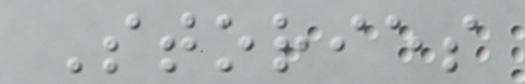Stories
